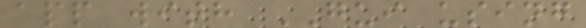app with GUI using
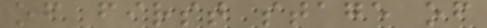of first stage of
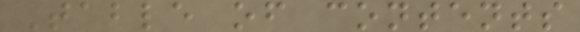Table of contents
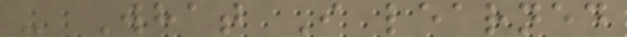- What I learned
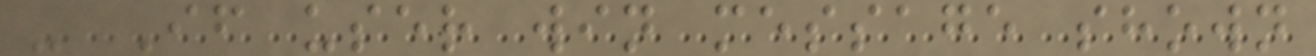- If user win message shown
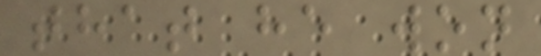that he won
